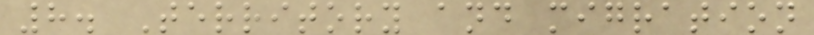8. Territory and migration
